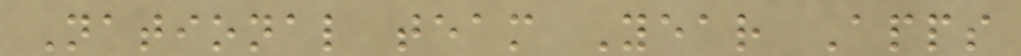National team Year Apps
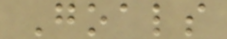Goals
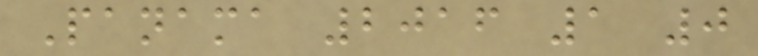Panama 2016 1 0
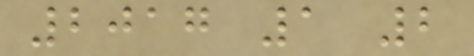2017 1 2
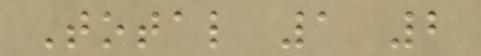Total 1 2
